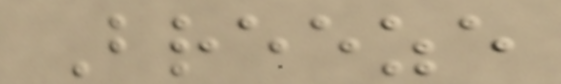Breeze
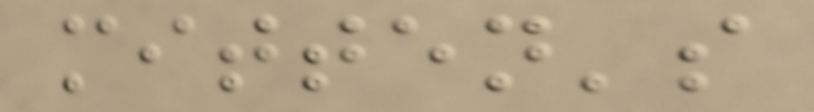mitten's
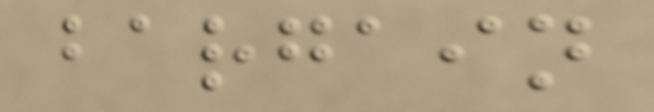bargain
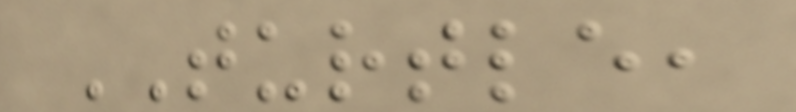TURTLE,
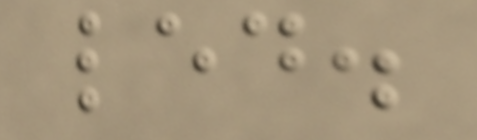led.
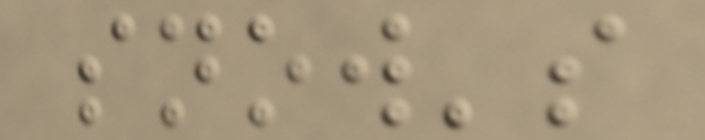snow's
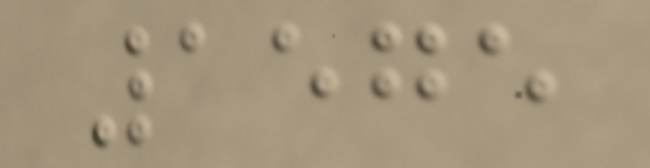1575
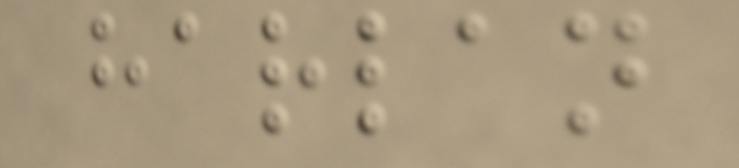harlan
